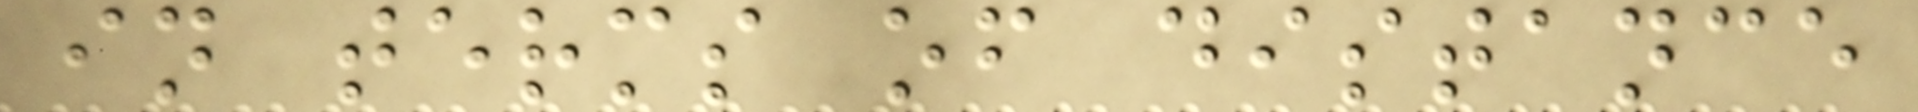in terms of distance
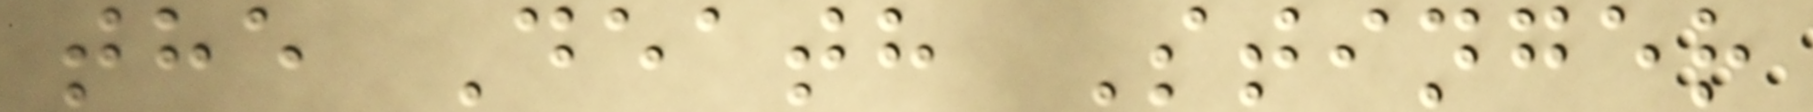the Death Stinger
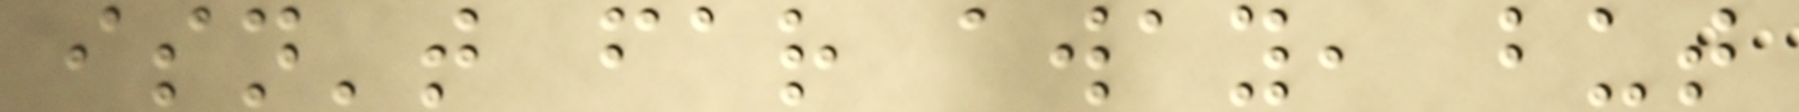isn't far away, but
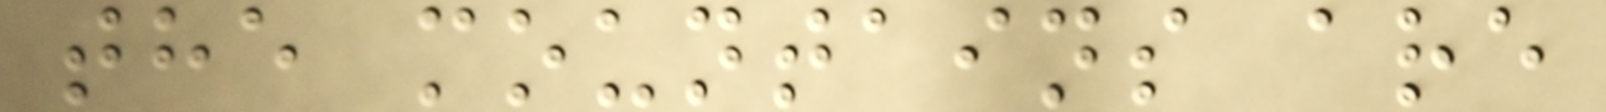the mountains are
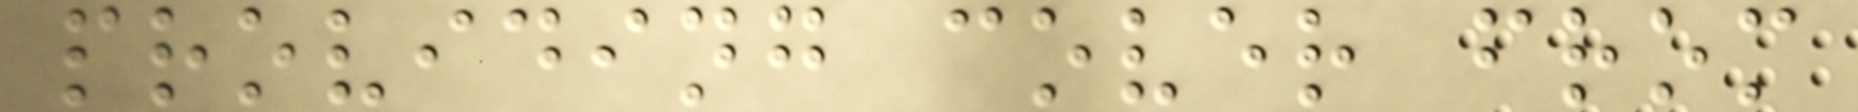providing cover from
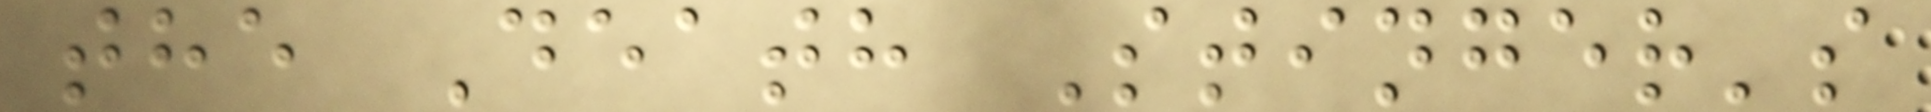the Death Stinger's
